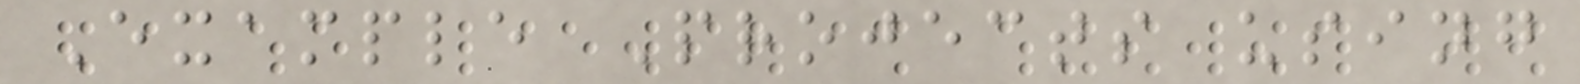Example Projects using
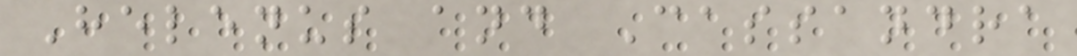Helenus and Cassandra
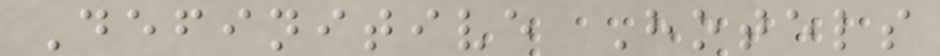Definitive Hotels
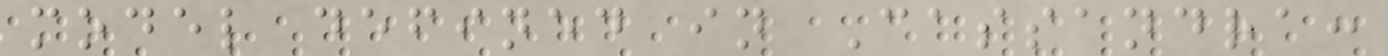model defined in Cassandra:
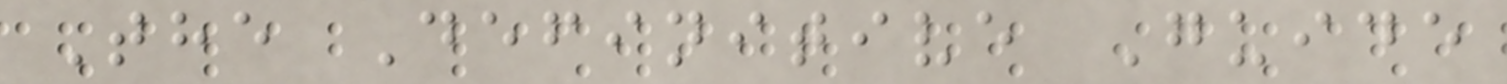The Definitive Guide
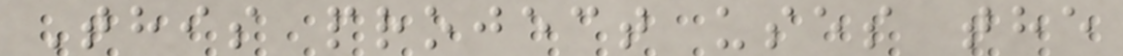This project uses the
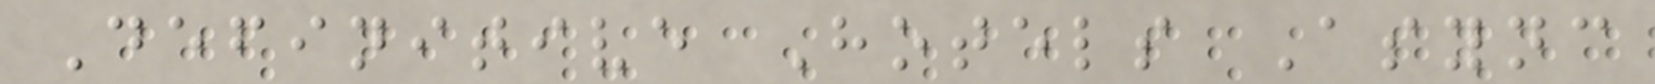Definitive Hotels Async
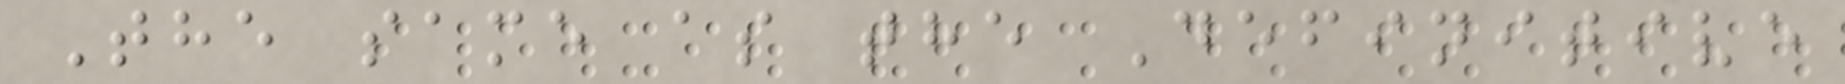The same as the Definitive
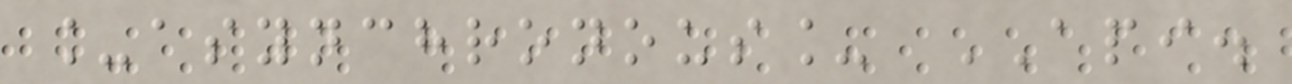_asynchronous_ API.
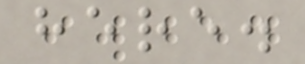here.
